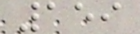159
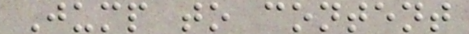Jump to content
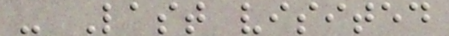- Last visited
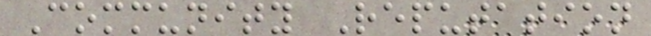Community Reputation
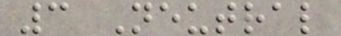3 Neutral
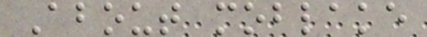About moblake
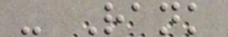- Rank
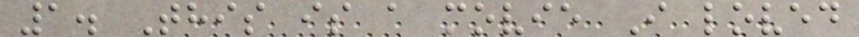1. This is a movie I loved
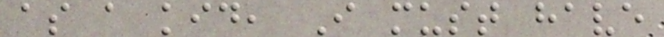as a kid, I must have
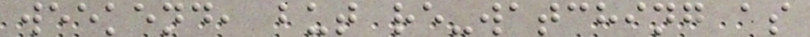weekend, but re-watching as
